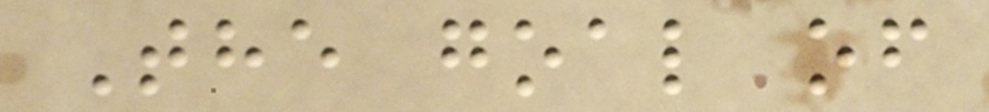The goal of
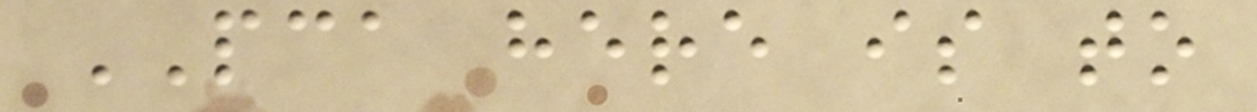PCA here is to
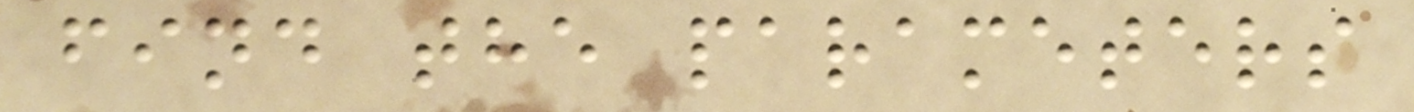find the parameters
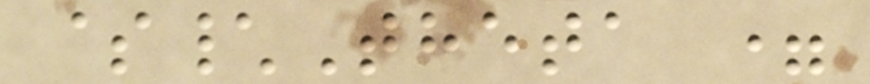$\Theta =
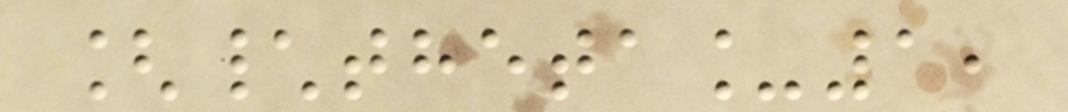[\theta_1,
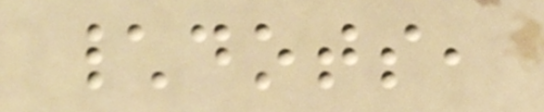\dots,
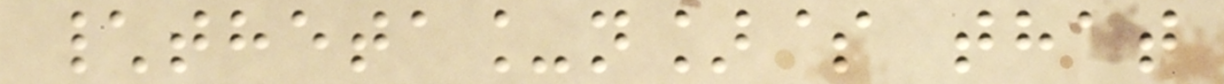\theta_n]$ that
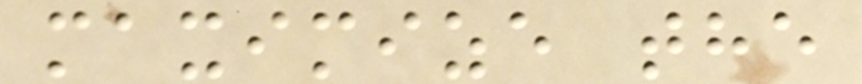maximize the
